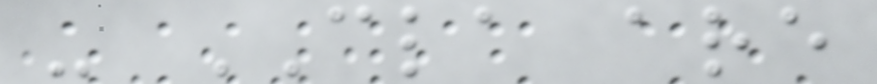- CLA are
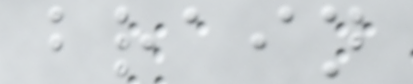brain
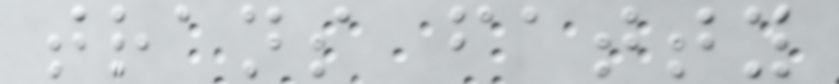trans fatty
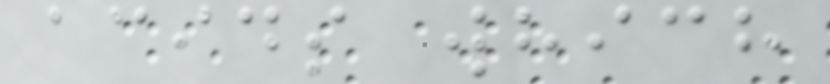acids which
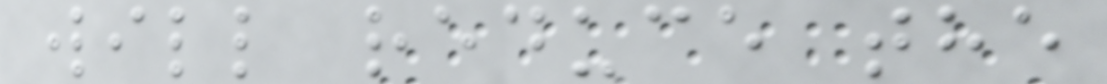will reduce the
